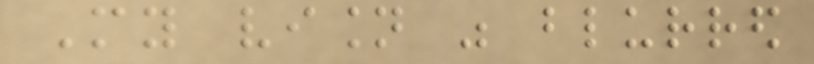My vision was blurred
